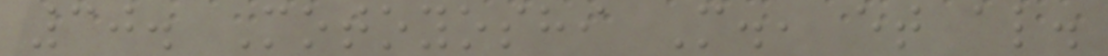30. Motoyoshi M., et al.
